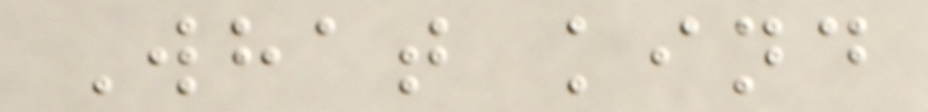What kind
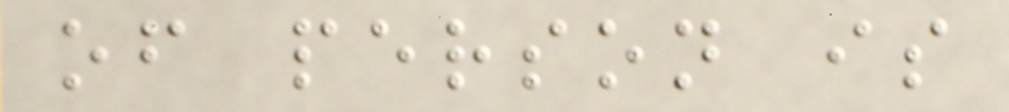of person is
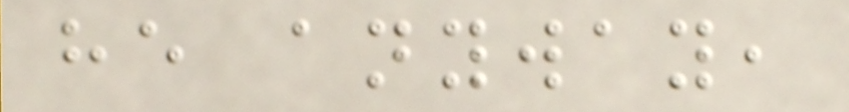he anyway,
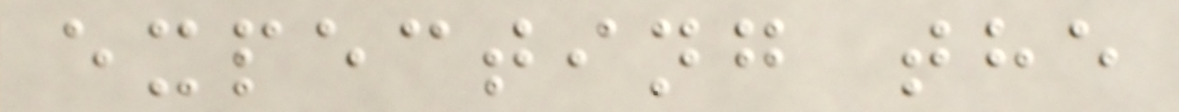expecting the
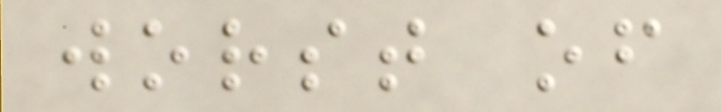worst of
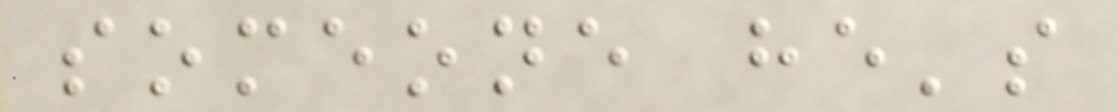someone he's
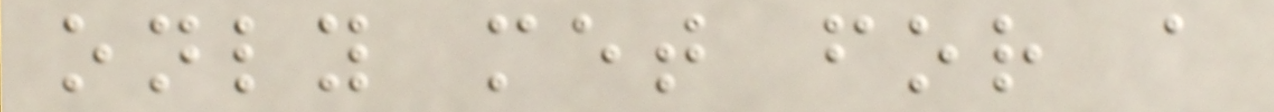only met for a
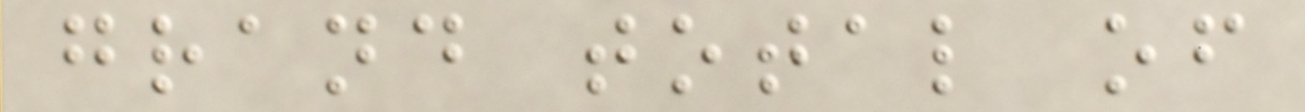grand total of
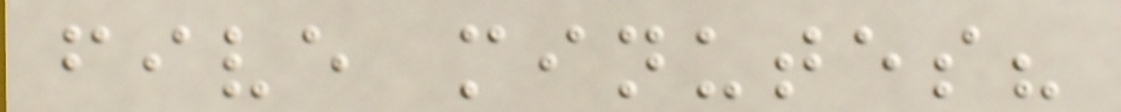five minutes?
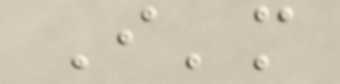I'm
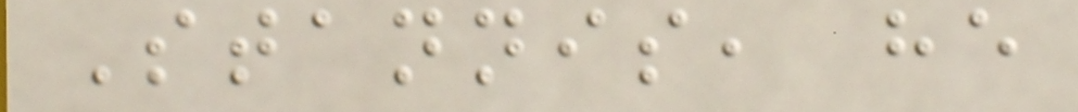Stannis, he
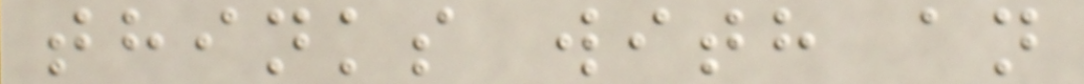thinks with an
